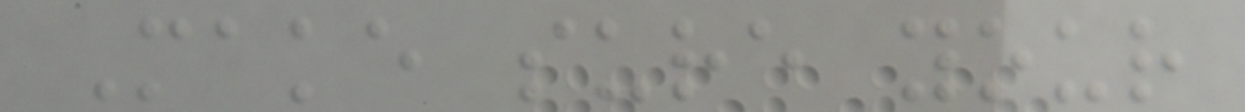Make sure your
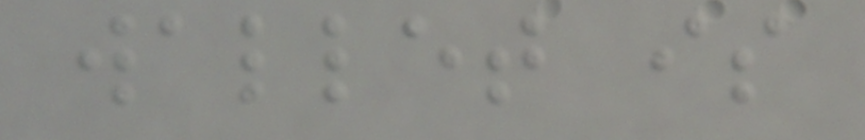wallet is
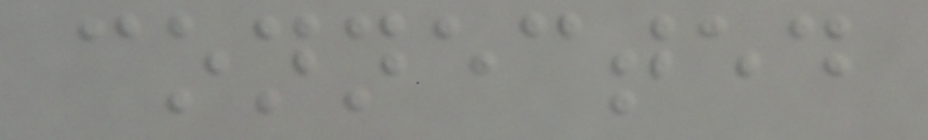connected
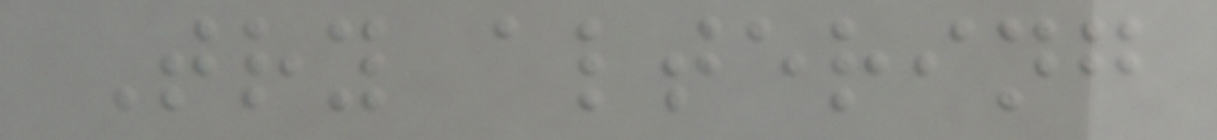Try altering
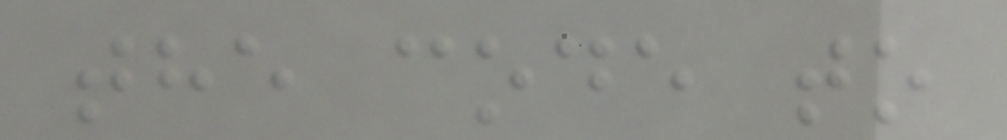the code to
